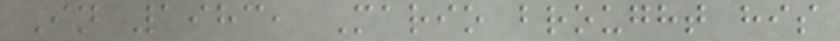In 1983, Mario brought his
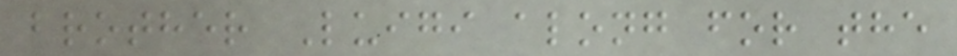brother Luigi along for the
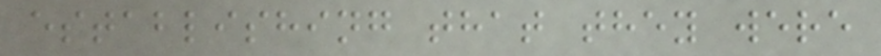establishing that they were
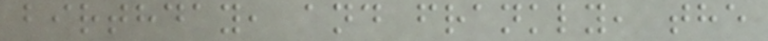birthday, and frankly, the
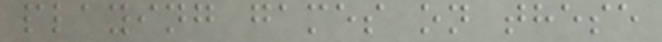playing games on these
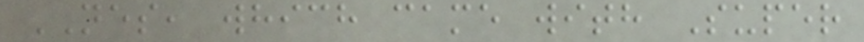NES, which came with Super
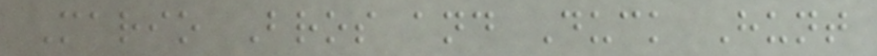Mario Bros and Duck Hunt
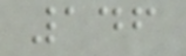146
